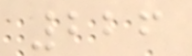226
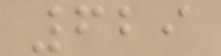629
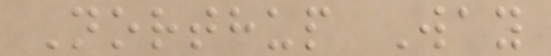Northup Way
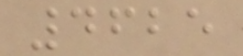4625
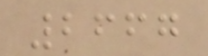2667
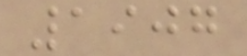1907
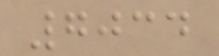7034
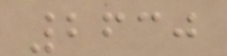2630
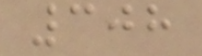308
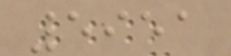5951
